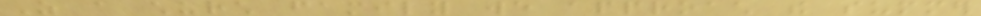As a church family we approach the summer
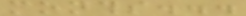months...
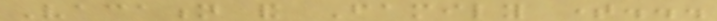Vacation and Family time...
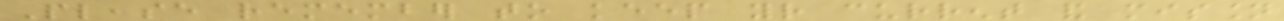Please remember to keep your current and mission
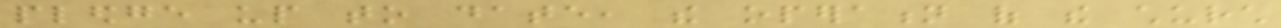pledge up to date, the operation of the church
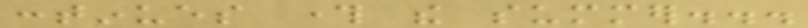continues through the summer...
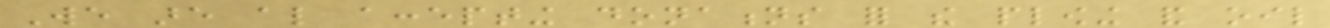We are also accepting donations for the plowing and oil
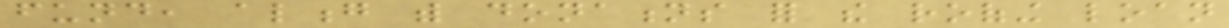fund, along with donations for the roofing loan
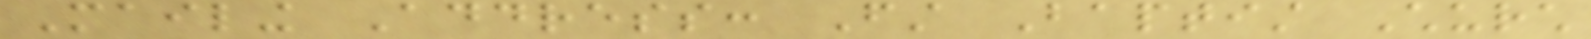Mailing Address: First Baptist Church
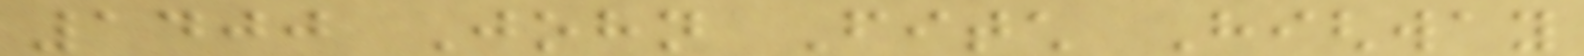1400 John Fitch Highway
